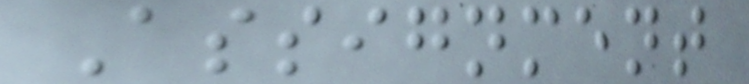Assignment
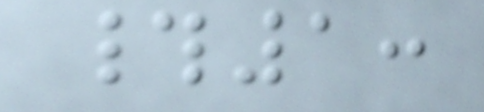#1:
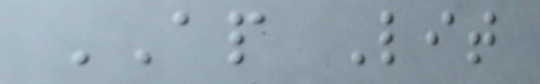AP Lit
